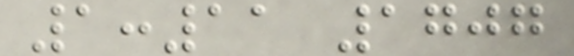1:11 1707
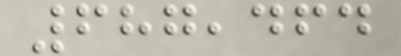687,464
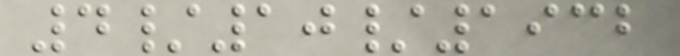4/10/1932
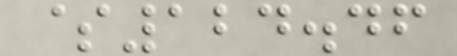$124.46
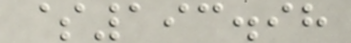$193.98
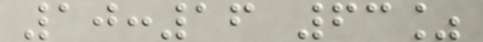10:16 63%
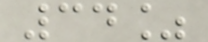34%
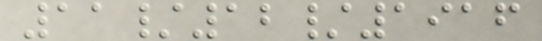11/12/1916
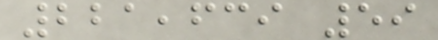221,639 59
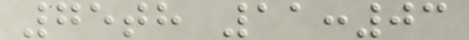75th 11:03
